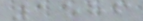1586
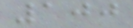100
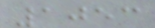1053
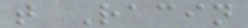t Racin
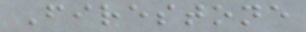Firestone
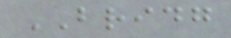BRIDG
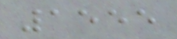1555
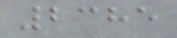2385
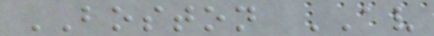BOSTON AV
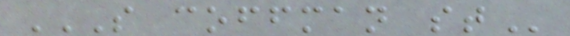S COFFMAN ST
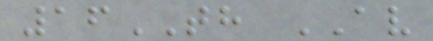16TH AV
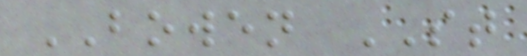BOWEN ST
